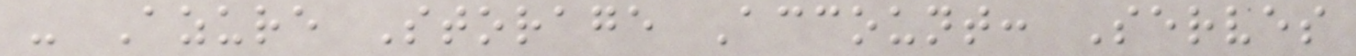- Azure Storage Account: Serves
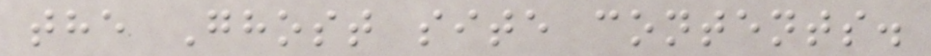the Ghost site contents.
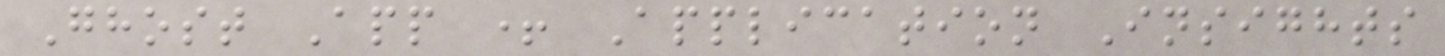Ghost App + Application Insights
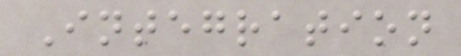Integration
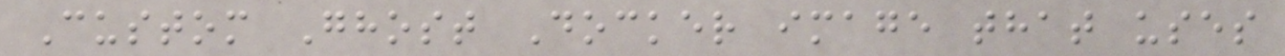Custom Ghost Docker image that uses
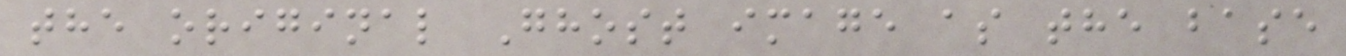the original Ghost image as the base
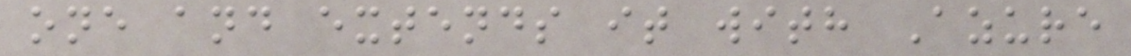one and extends it with Azure
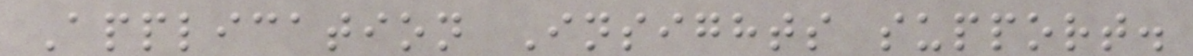Application Insights support.
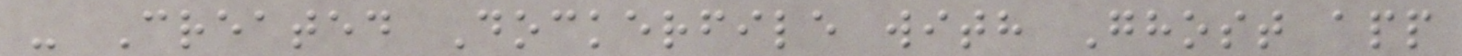- Created Dockerfile with Ghost app
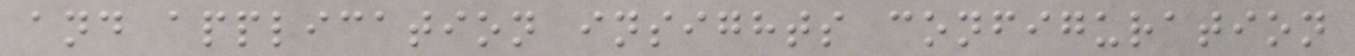and application insights configuration
